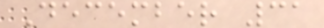December 31
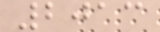2013
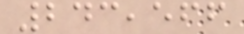243,566
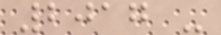2017 -
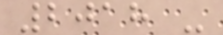2018 -
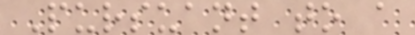Pursuant to a
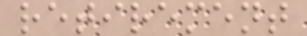retirement
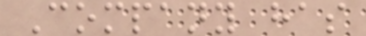Company has
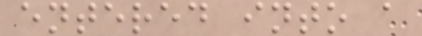entered into a
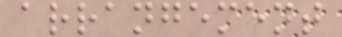arrangement
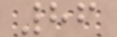86
